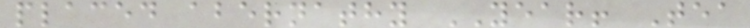placed abernathy YEAR! Tea
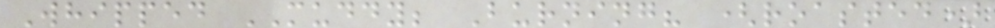Whipped MUDDY; Burning? (roasted)
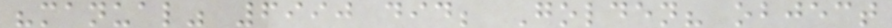"manual" 6990 did; Golden? object
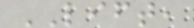LIFT,
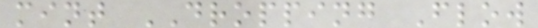mint DROPPING Flow
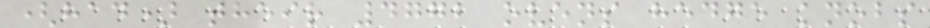(had) their 4772 ovens hedge knobs
